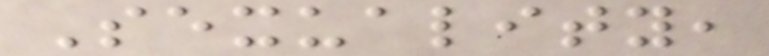Sexuality,
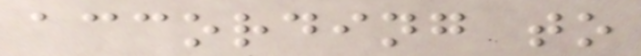according to
